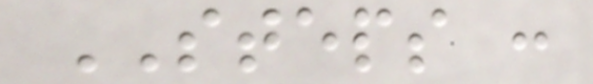STEPS :
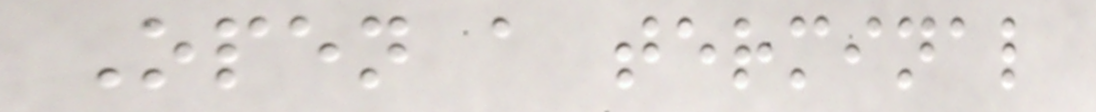Open a terminal
